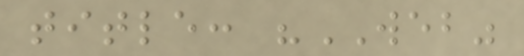title: "WEB"
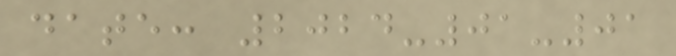date: 2024-01-01
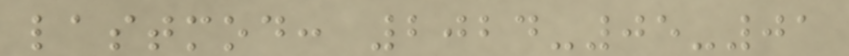lastmod: 2024-05-01
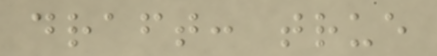draft: true
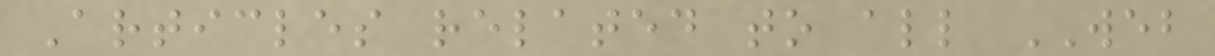Articles related to all WEB
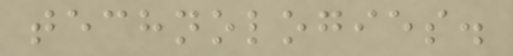technologies.
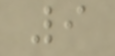9
